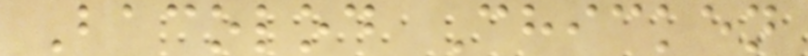Bacolod Chicken
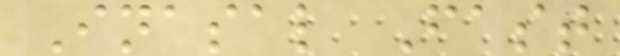Inasal Fast
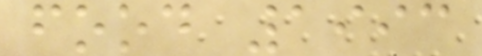food 1993
